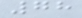78
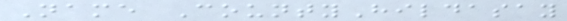Name CountyHildasay
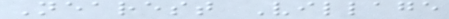Nearest Village
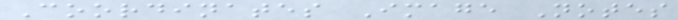Coordinates Image Notes
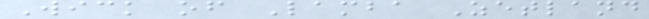Wick of Lamba Zetland
